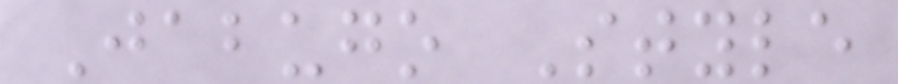Jabugo Style
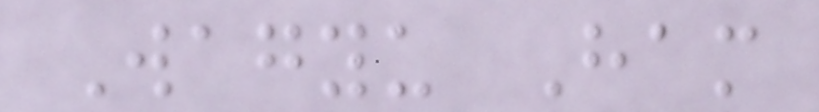Wagyu Ham
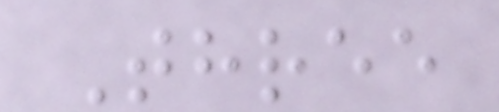Three
